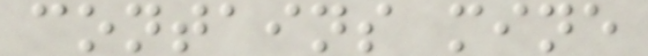contains mine
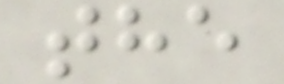the
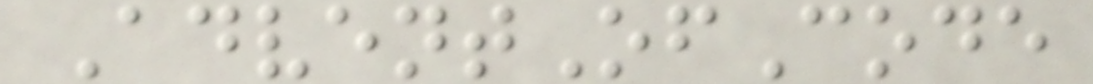AdventOfCode
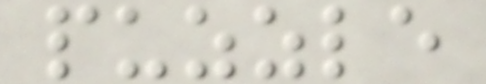puzzle
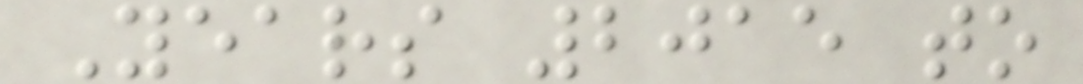Years 2015 to
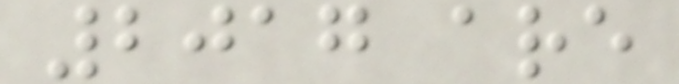2017 are
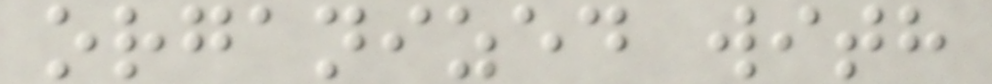organized with
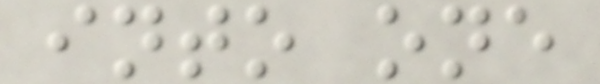into one
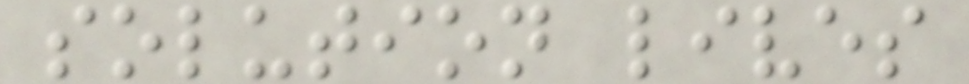solution lives
